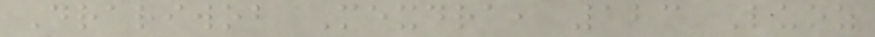Drariwob Mexdra, 123 Luoz
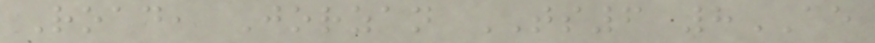Road, Jorzan TS6 8AE
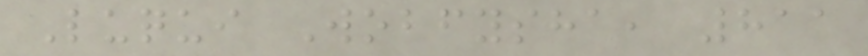Luqui Wobfysha, 811
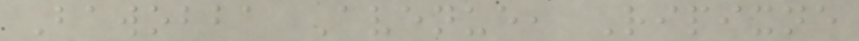Bawobba Avenue, Ripixne
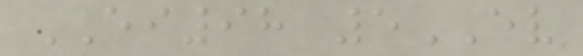EI98 5EV
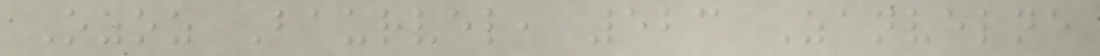Ozoz Baurvel, 523 Zanvelne
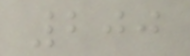200
